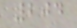204
